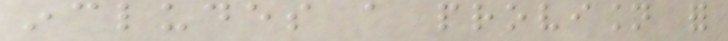includes a provision for
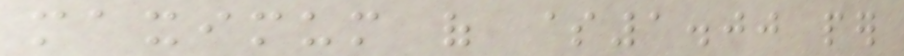maximum of $1.00 per
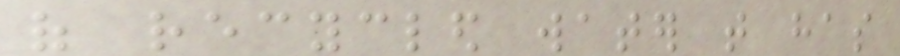of recycled water that has
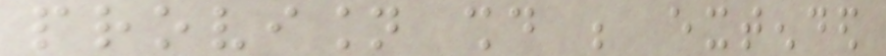provision should be extended
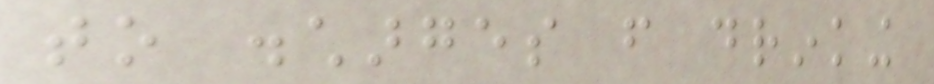to discharges from drinking
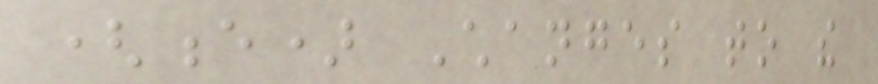(e) Changes to the
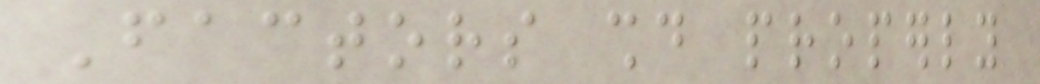Factors should properly
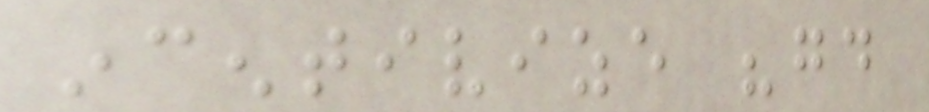incentivize "good
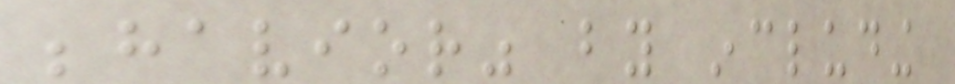behavior" by including
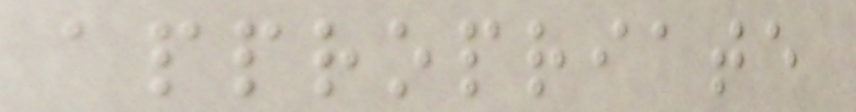appropriate
